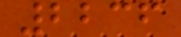2236
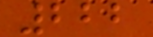222
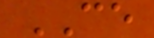CE
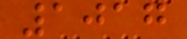1017
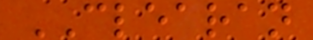CLEARAN
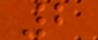2
